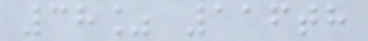38% 116th
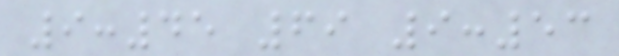9:45 69 9:53
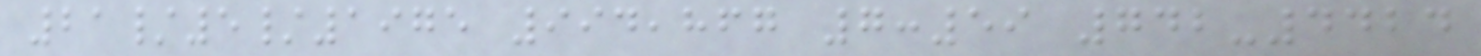21/5/1975 994,867 7:59 742-4424
